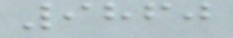9860
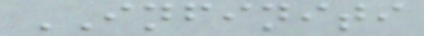INFINITI
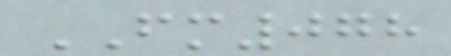FM078
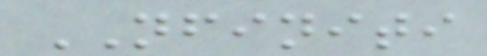NFINITI
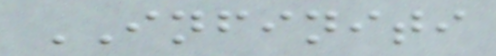INFINITI
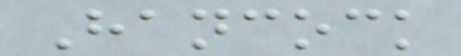Hancock
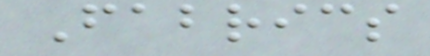Fabrics
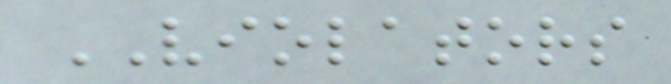VIOLATORS
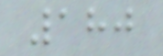180
